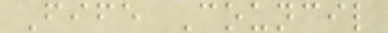Fife Council
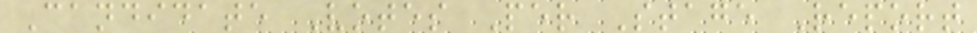Candidate Votes Per Stage Report
